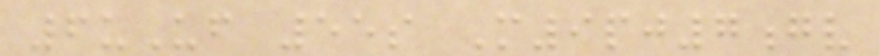6uUf 55s M9pj7gv
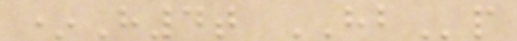*H4t HBp
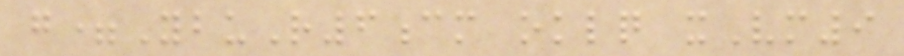g=YbuR6cm oklq xVm9
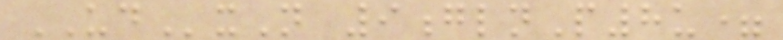UDxN 9glnP8u=
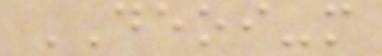DEOI-m
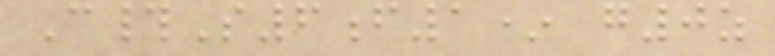C#S6f1* g0z
